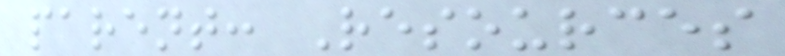parent: Resources
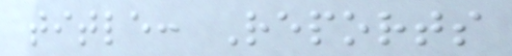title: Reports
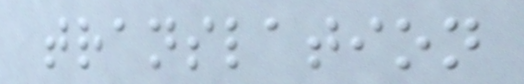translation
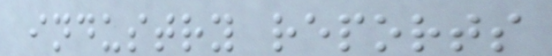industry reports
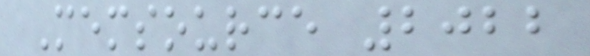Memsource 2022
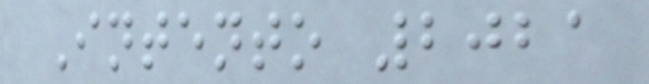Intento 2021
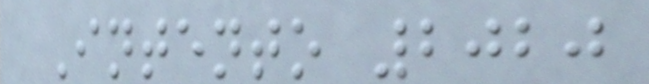Intento 2020
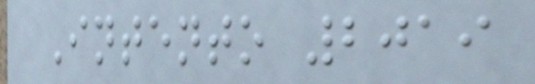Intento 2019
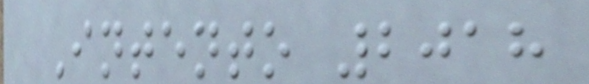Intento 2018
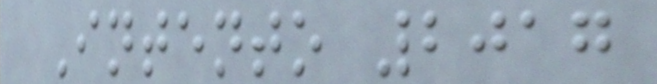Intento 2017
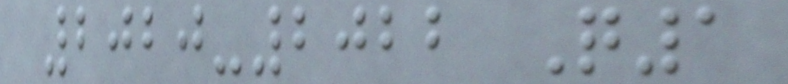2020-2022 Q1
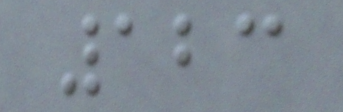123
